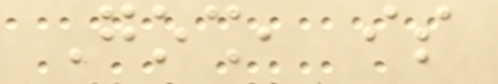Gosh, is
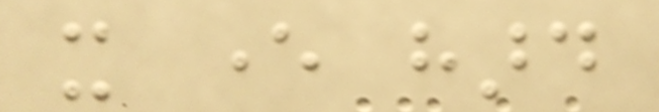it ever hard
